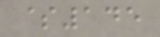$145
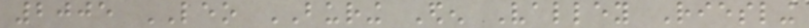2005 LEO BURING Eden Valley Riesling
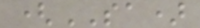(SA)
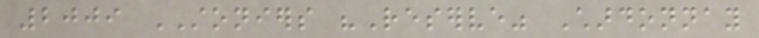2009 STONIERS "Reserve" Chardonnay
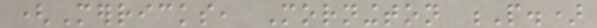(Merricks, Mornington P.)
